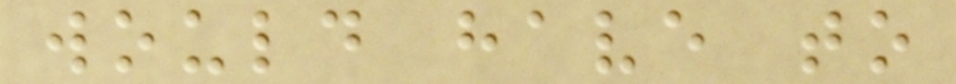would have to
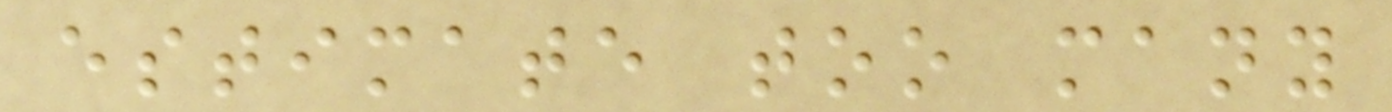estimate too many
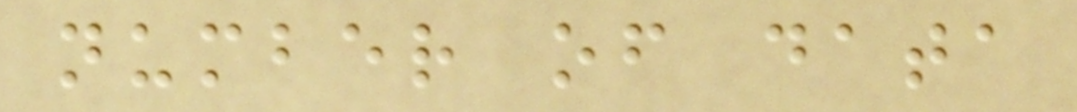number of data
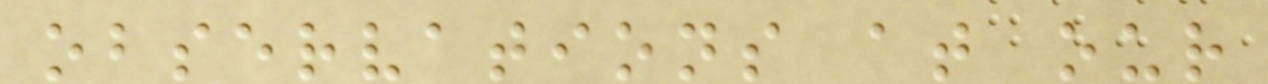observations at our
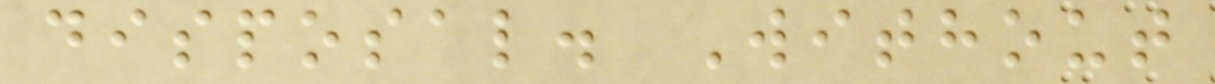disposal. Without
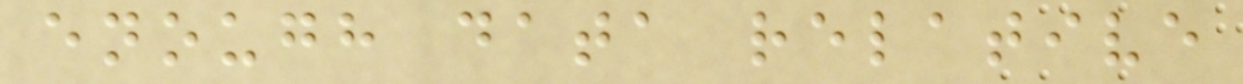enough data relative
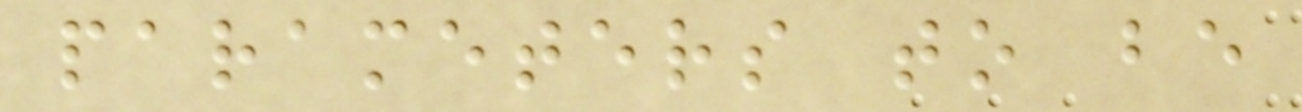parameters to be
